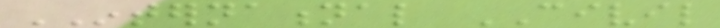INTERNATIONAL CIVIL
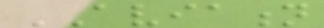AVIATION
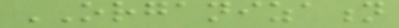ORGANIZATION
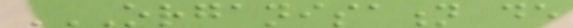ORGANISATION DE
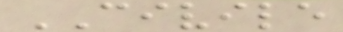CIVILE
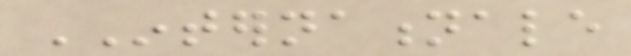INTERNATIONALE
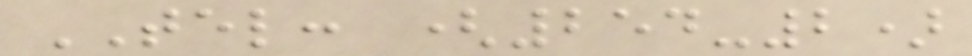TEL: (254-2)
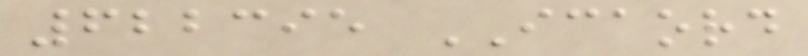622395 ICAORD
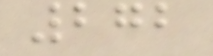272
